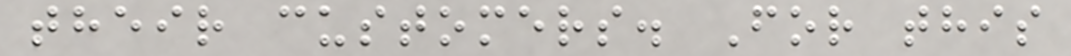their customers. For this
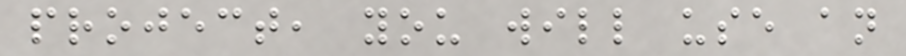project, you will use an
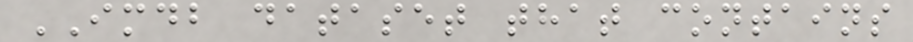IMDB dataset that contains
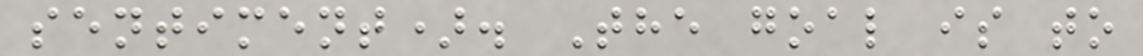sentiment). The goal is to
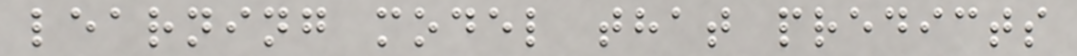learning model that predicts
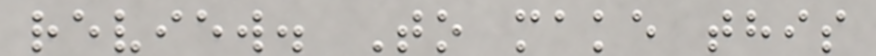review. To make this
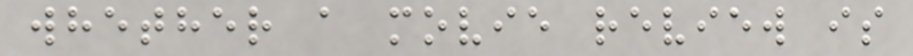whether a movie review is
